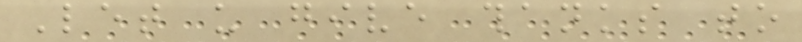Let us give thanks to
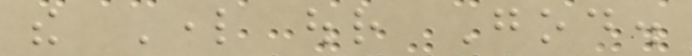the Lord our God.
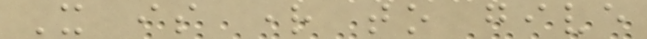It is right to give
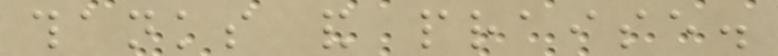thanks and praise.
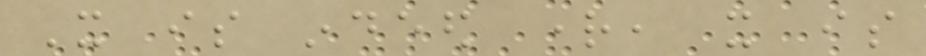It is indeed right, it is
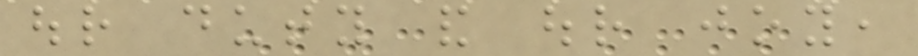our duty and our joy,
